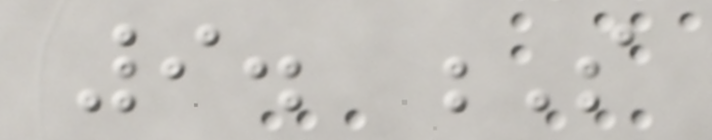9. S
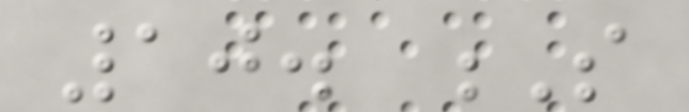10. S
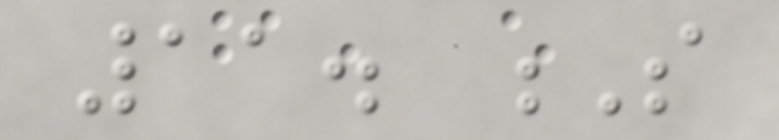11. S
